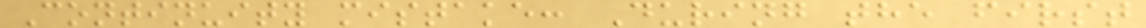Continuity mistake: During the first
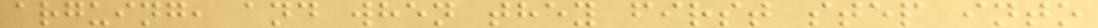arguing, and when they first step into
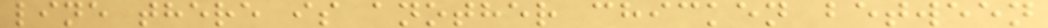line there is another chicken between
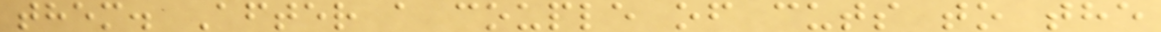them. After a couple of cuts to the
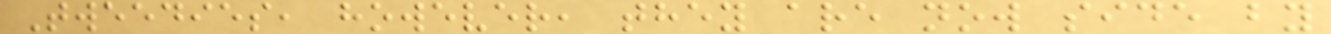Tweedies, however, they are now side by
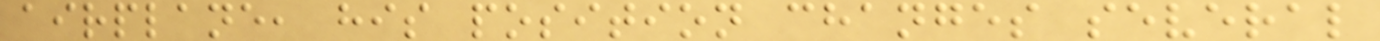airplane, his position changes several
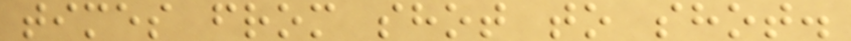times from shot to shot.
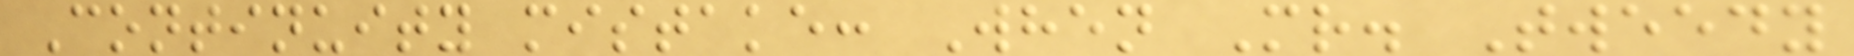Continuity mistake: When Mr. Tweedy
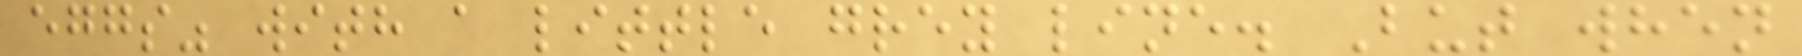eggs" with a little grey line. But when
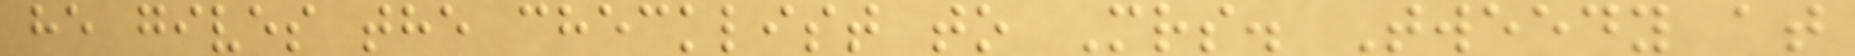he gives the checklist to Mrs. Tweedy at
